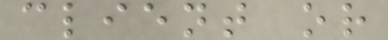client or
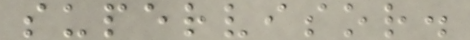supervisor.
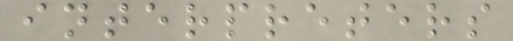interpreters
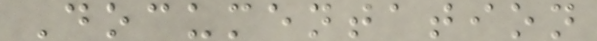Documentation
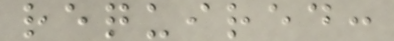required:
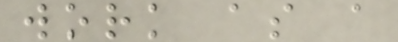work as a
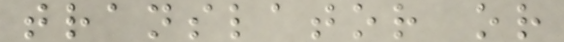translator or
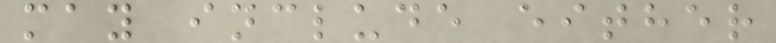may include either
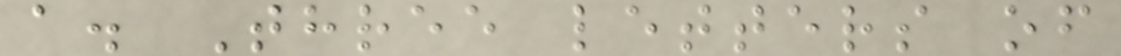a. Three letters of
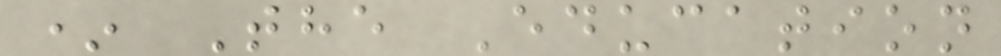* The Education
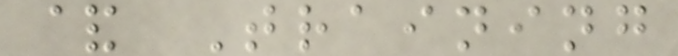& Training
